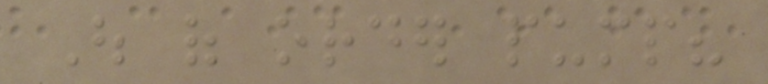Out of order pump?
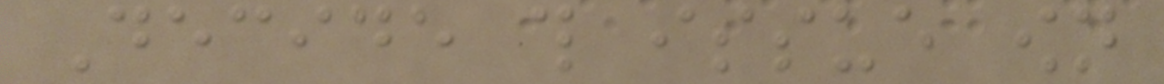Decide this issue own
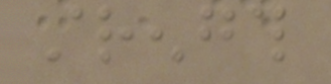strength
